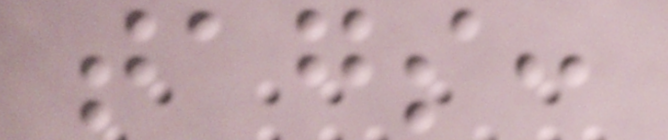tags:
